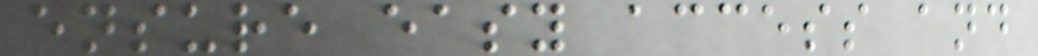ensure easy access and
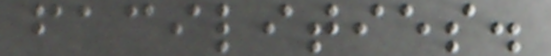facilities.
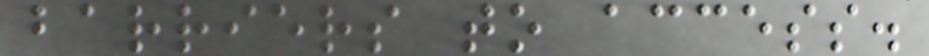barriers to access.
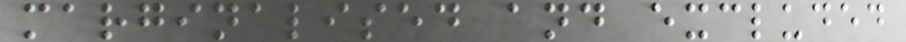marginalised and excluded
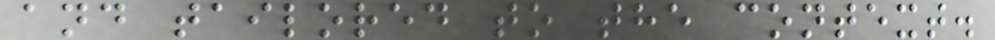and tailored to the context.
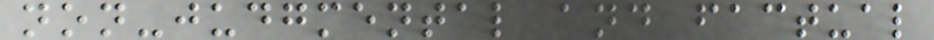non-judgmental and factual
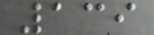139
